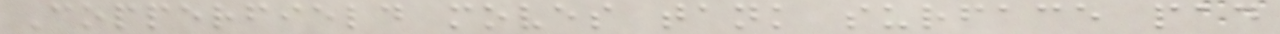Copperfield moves tank surface pad
